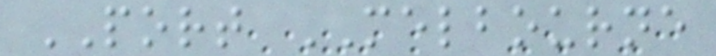PORT MELBOURNE
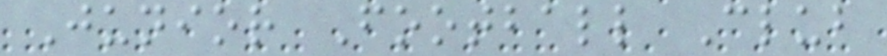Junior Football Club
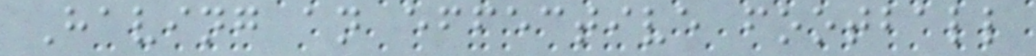Having an effective football
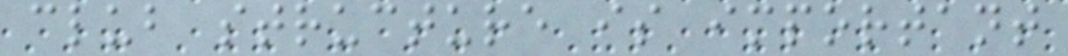club structure is important
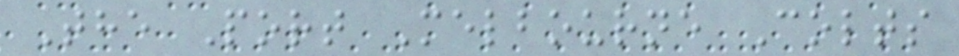The Port Melbourne Colts
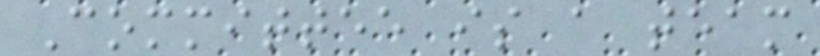Committee is a team
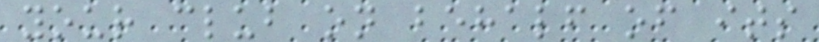your club on behalf of its
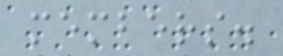members.
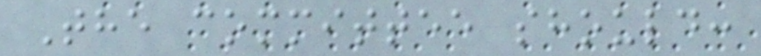The committee should:
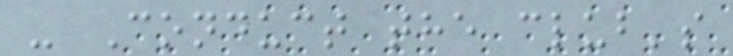- Conduct the club's
